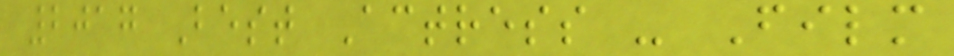2017 Best Actress - Film
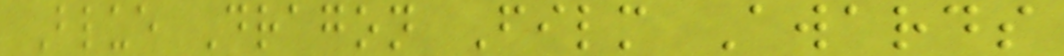Blue Dragon Film Awards
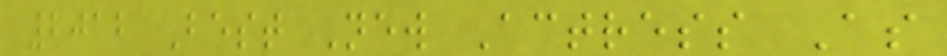2012 Best New Actress As
